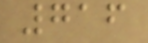716
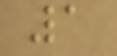1
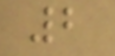2
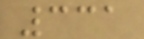331
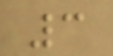3
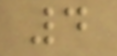4
